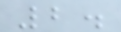2.
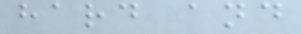hard and
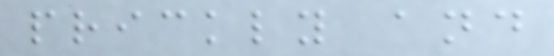prickly and
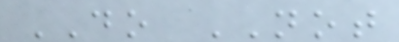DO NOT
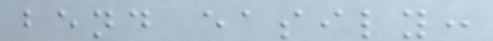bend easily:
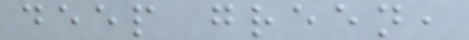deep green,
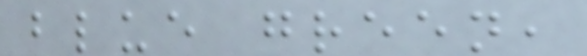blue green,
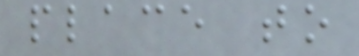place to
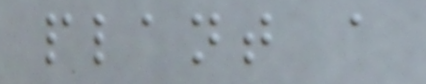plant a
